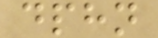dphn
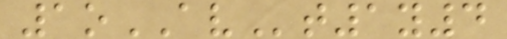1oAVt1y4
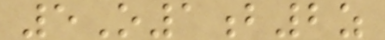5O1b2z
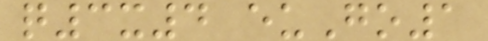q3x4 euGo1
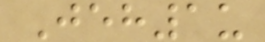Jeh1u
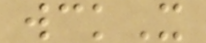wckX
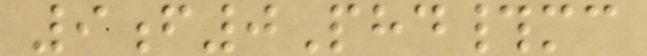9f0Phd#mc
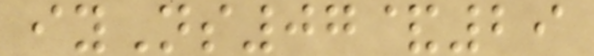iyNs07&29
